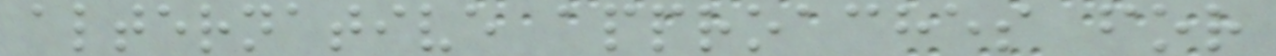alternative approaches for
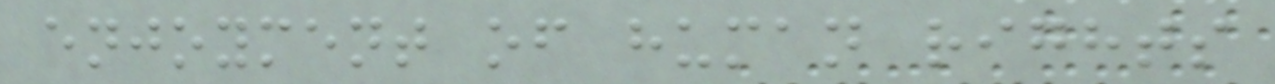enjoyment of human rights
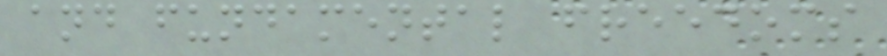and fundamental freedoms
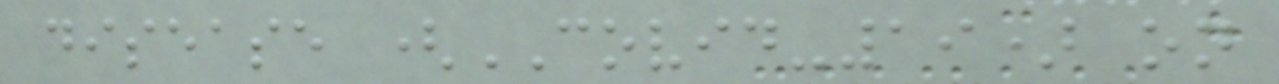disease (COVID-19) on
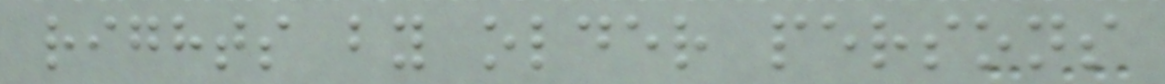rights by older persons
